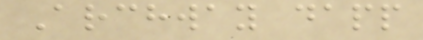Archway dapp
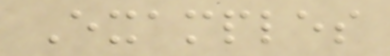Examples
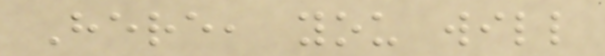Here, you will
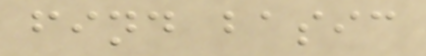find basic
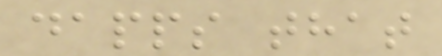dapps that
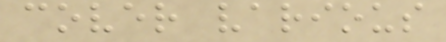cover various
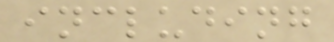including
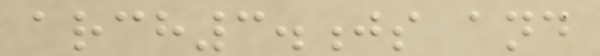arch3.js and
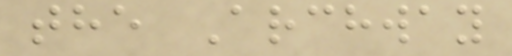the Archway
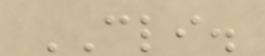CLI.
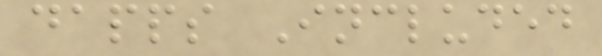dapps Included
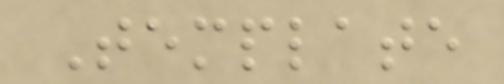Template
